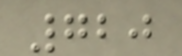720
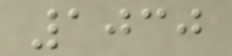1030
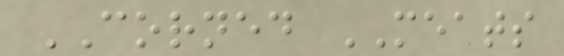CORNED MEATS
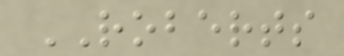ROBERTS
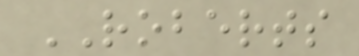ROBERTS
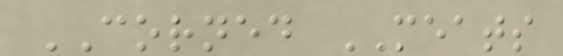CORNED MEATS
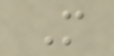M
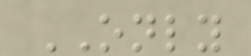ONLY
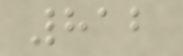812
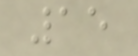15
